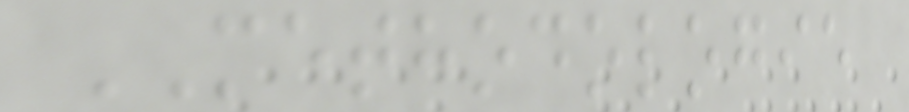METHODOLOGIE
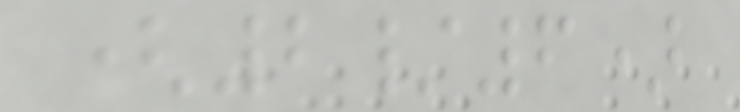(2/6)
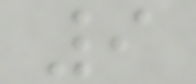9
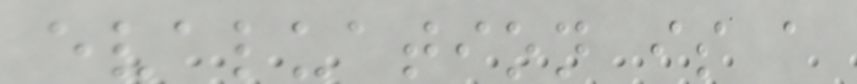evaluation is a
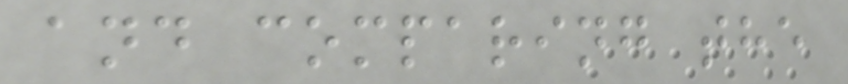and comparing the
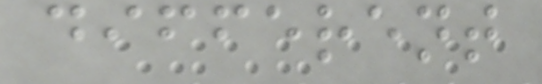different
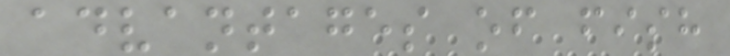advantages of fish
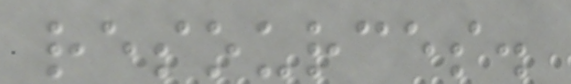resources.
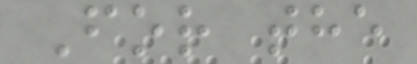For the
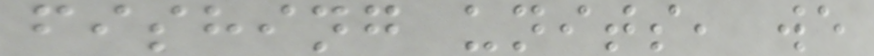fishing units, we
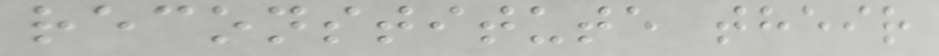reconstitute their
